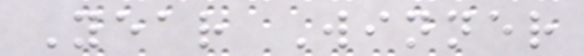Year Winner
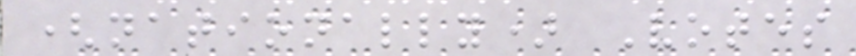(nationally) Votes
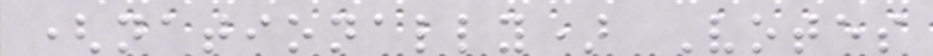(nationally) Votes
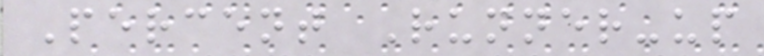Percent Runner-up
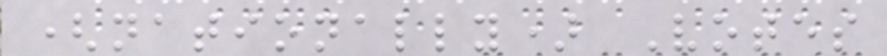(nationally) Votes
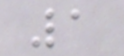1
